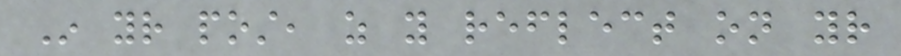In your post, as you reflect on your
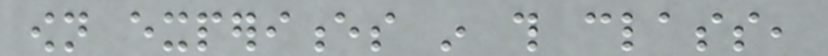own experiences in this class,
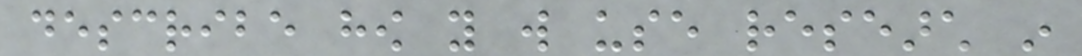describe how you will use research in
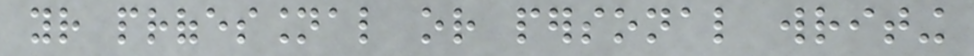your professional or personal writing
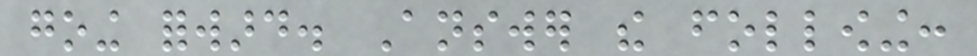going forward. Answer the following:
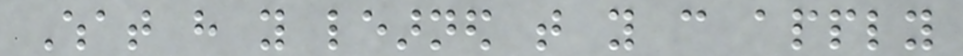What have you learned that you can apply
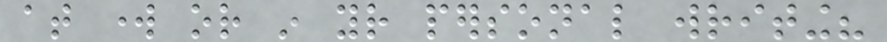at work or in your personal writing?
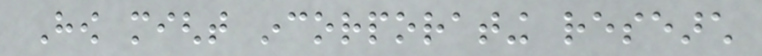How might incorporating research
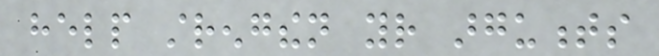help strengthen your arguments
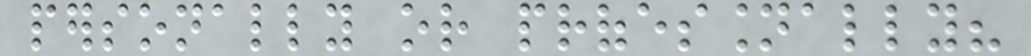personally or professionally?
